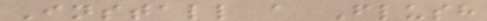Install a Flush
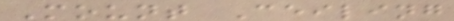Mount Ceiling
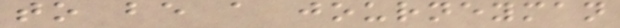to be a journeyman
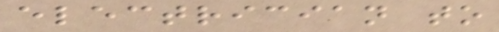electrician to
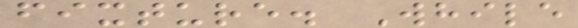fixture. While
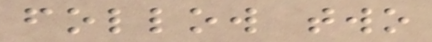follow two
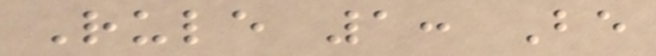Rule 1: Be
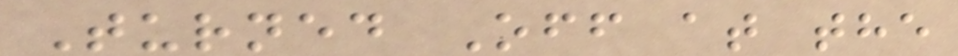Turned Off at the
